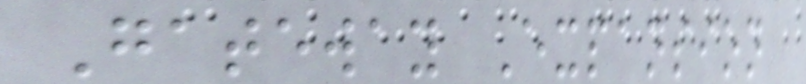Gateway Expansion
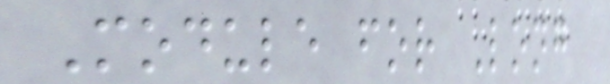Module for Long
